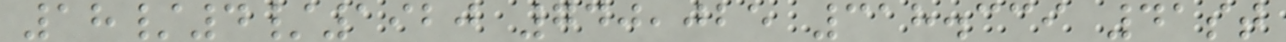18/4/1920 740,025 318.339 41st
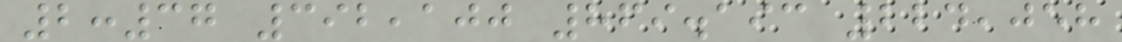2:37 392,100 869.193 224,058
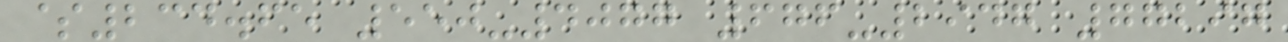$234.65 550-4077 676-2947 77297
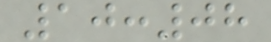10:08
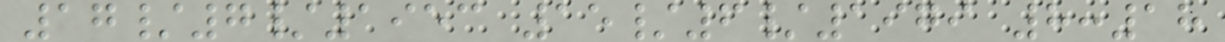17/7/1953 15/6/1979 8:18
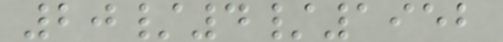20/4/1952
